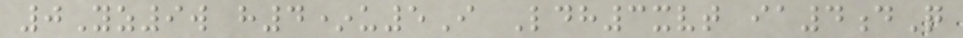0Yz9w h4*u5I Ldh3xvt ia4dQ
